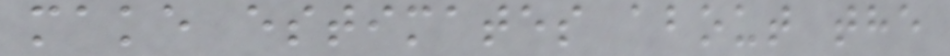make estimates about the
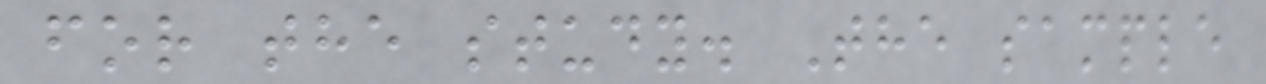for the study. The sample
